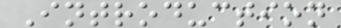Introduction
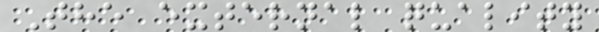The external quality
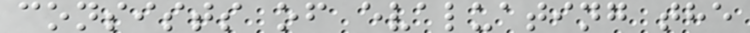consists of evaluating the
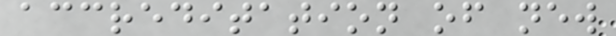accreditation of new
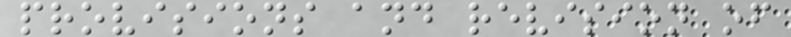provisions and revision of
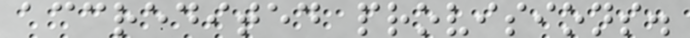accredited provisions.
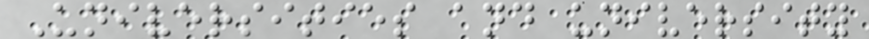Universities and university
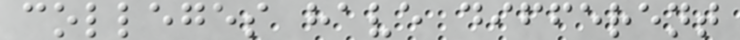colleges have different
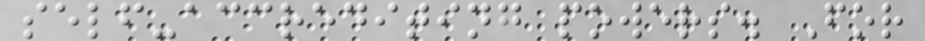self-accrediting powers. For
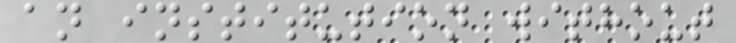an institution without
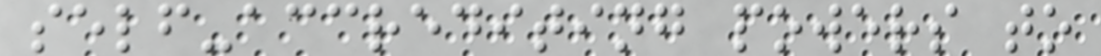self-accrediting powers to
